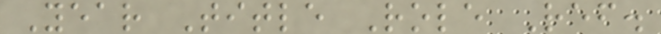Year Title Role Ref.
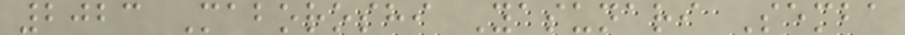2023 Maboroshi Yasunari Semba
